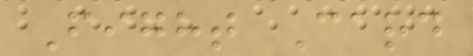Fight Card
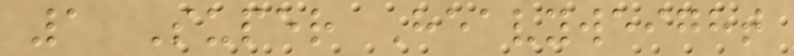1 Super Heavyweight
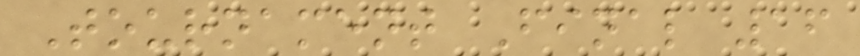Tournament Final 16
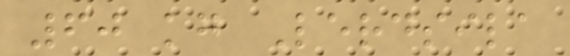60 kg Lerdsila
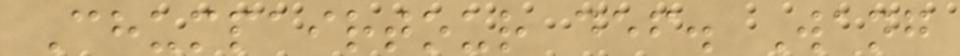Chumpairtour def. Wang
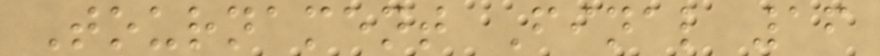Tournament Final 16
